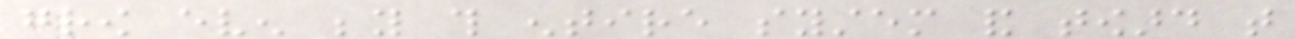grow even beyond this entire system and toward that
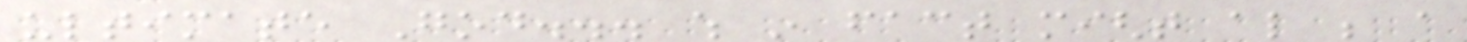ultimate God... which in fact might also be a
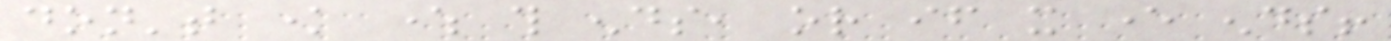don't know where this ends, or if it ever ends!
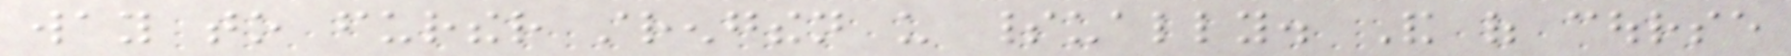way to further strengthen us spiritually. And of course
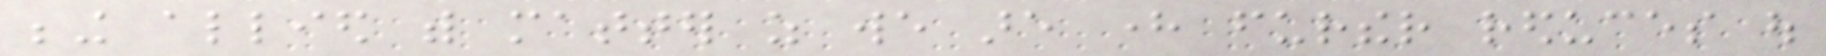being allied with matter as we are here further reduces out
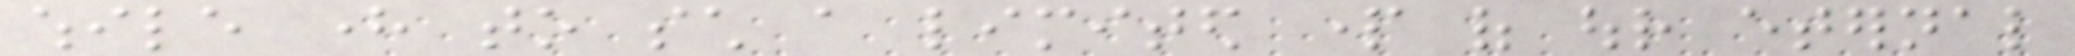while here to such a limited part of our eternal
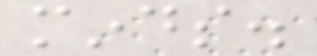minds.
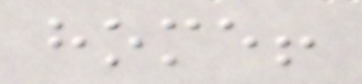home!
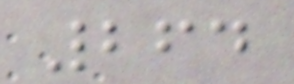264
